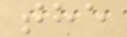the
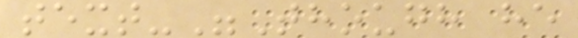text-"Though he
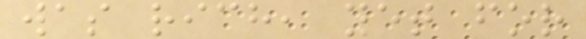was rich, yet for
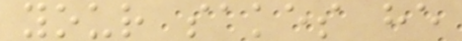your sakes he
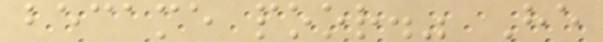became poor." He
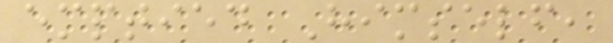emptied Himself,
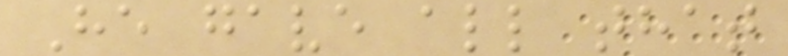He gave all that
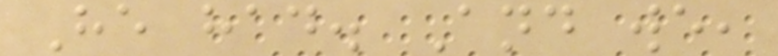He had. And we,
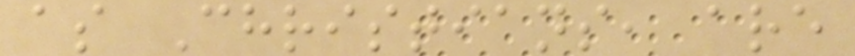as Christians, are
